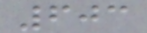603
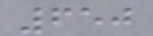650
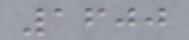1600
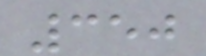350
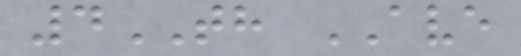4TH AVE
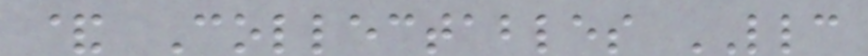& Collectables LLC
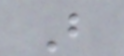B
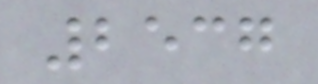2537
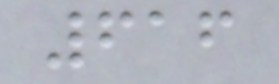616
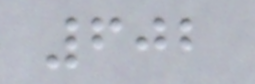602
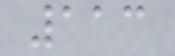113
